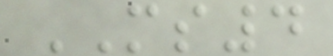MS4
